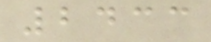2433
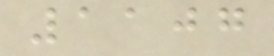1107
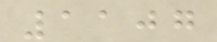1107
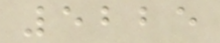5225
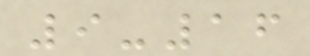9-16
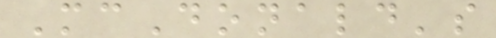McDonald's
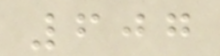607
